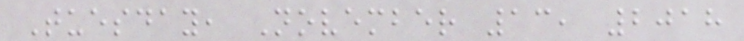Tuesday, November 13, 2018
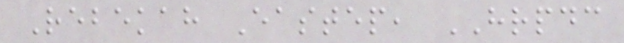Rebekah Eastep, HRPDC
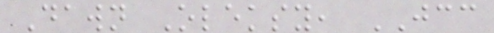Dawn Oleksy, JCC
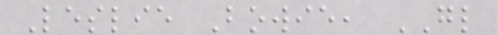Leslie Bowie, GL
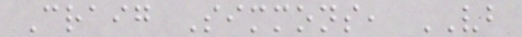Craig Simmons, VB
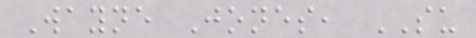Wayne Jones, SU
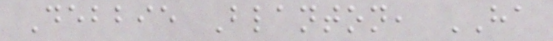Debbie Blanton, HA
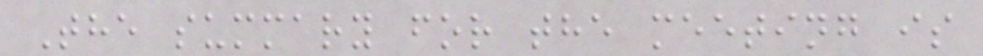The summary for the meeting is
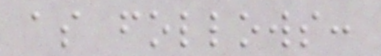as follows:
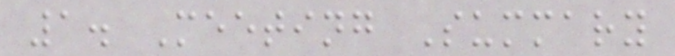1. Meeting Summary
